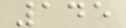145
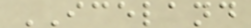ICELAND
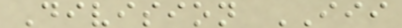Division III
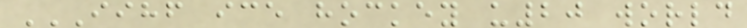IIHF ICE HOCKEY U20 WORLD
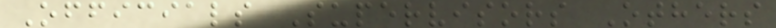Officials Supervisors Others
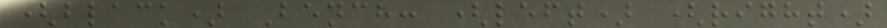(black) Bench: (left) (right)
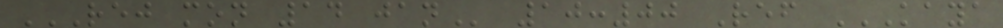REJ MON 14 JAN 10:00 Ref KAYA
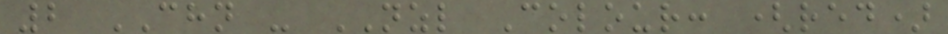2 CHN - NZL Colour: (red)
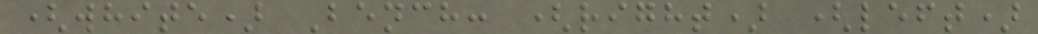(white) Bench: (right) (left)
